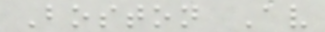Boston Av
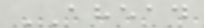AHEAD
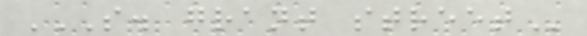S. GRANT STREET
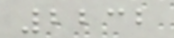2232
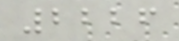2226
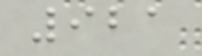921
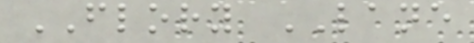FLORY LANE
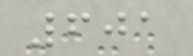601
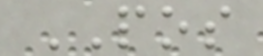POS
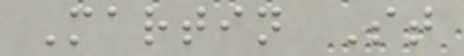Martin St
